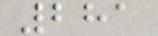281
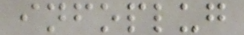infoplug
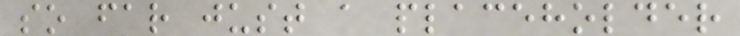so far just a placeholder
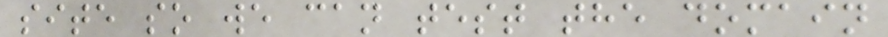site so we can test the domain
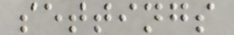settings
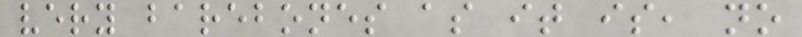very barebones as it is, no
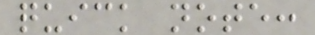quick note:
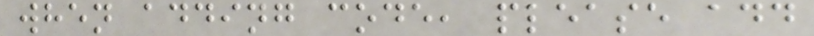when adding code, please add
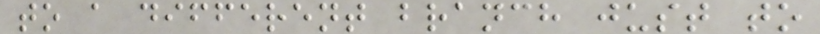to a different branch just to
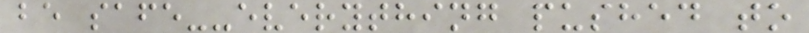be safe--everything pushed to
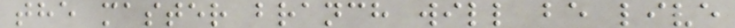the master branch will be live
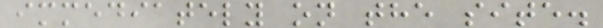immediately on the site.
